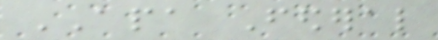APA Federal
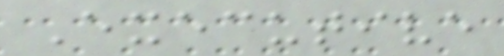Executive
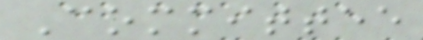Committee
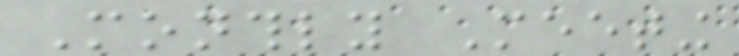Monthly Meeting
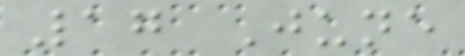17 June
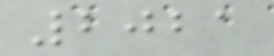2021
